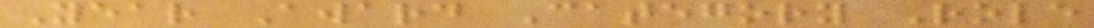Year Award Category Role
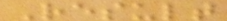Result
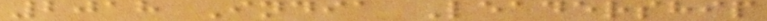2018 India Leadership
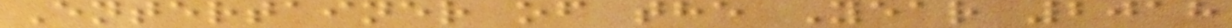Entertainer of the Year 2018
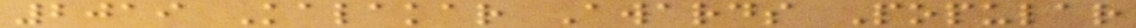2019 Kalakar Awards Popular
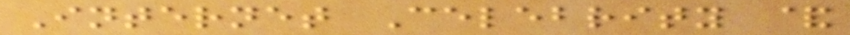Internet Celebrity &
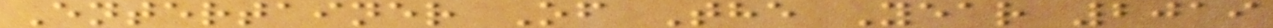Entertainer Of The Year 2019
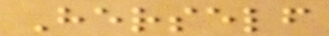Herself
